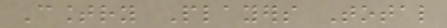Country Players Total
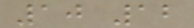10 12
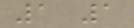1 1
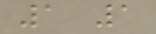1 1
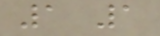1 1
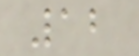12
